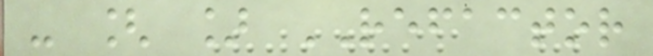- [ ] REFACTOR
